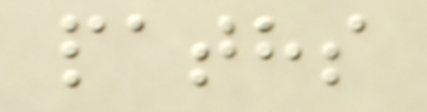paths
